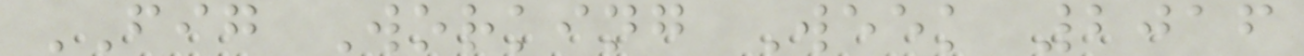FIG Working Week 2016
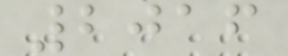2016
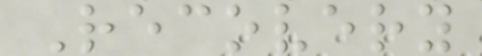Recovery
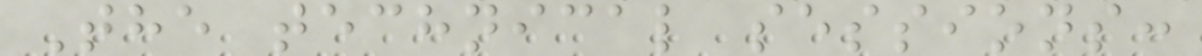The technical sessions:
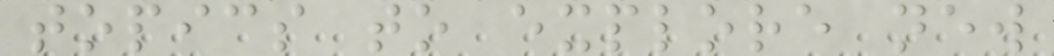topics to explore new
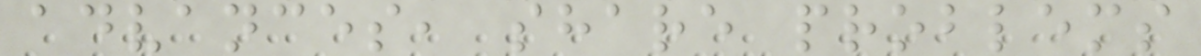advances, share problems
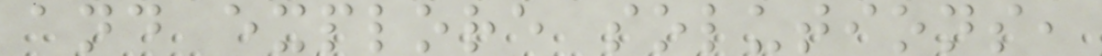and explore solutions,
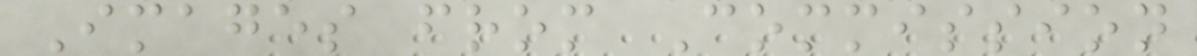Images from Commission
